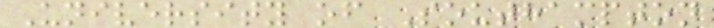University of Southampton
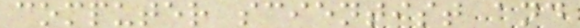computer scientist and
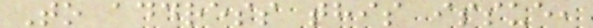To address this issue,
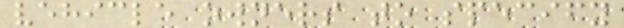vehicle owners to specify
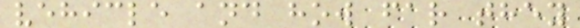vehicle and how far they
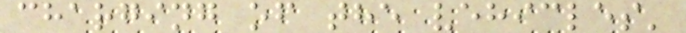charging of the vehicles'
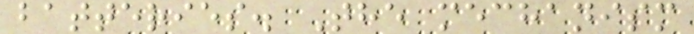batteries. The mechanism
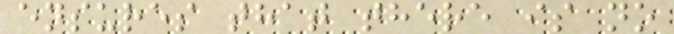ensures that there is no
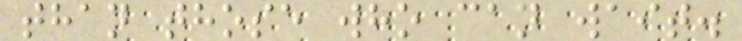than those who can wait.
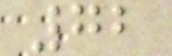72
